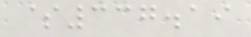$337.19
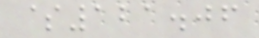$121.06
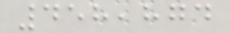458,874
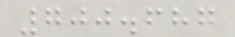700.687
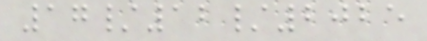17/12/2025
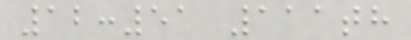12:51 111th
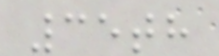35th
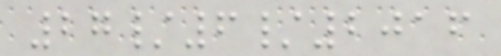27/6/2016
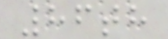86th
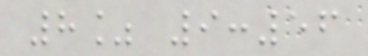8% 9:56
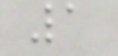1
